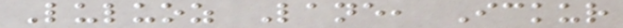Luluoz Lane, Ickur
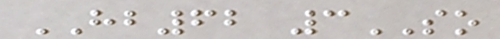HB62 3SO
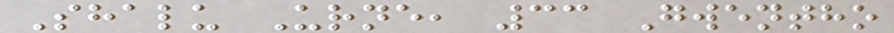Shalu Urne, 33 Gwentho
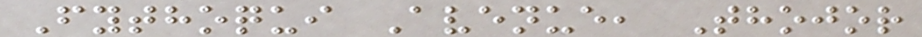Fythoqui Avenue, Thojor
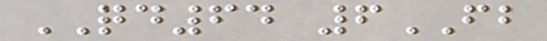QD64 6FB
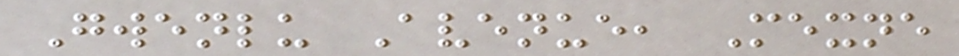Gwenlu Avenue, Mexne
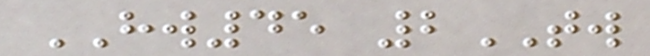HW45 2TW
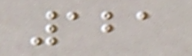121
